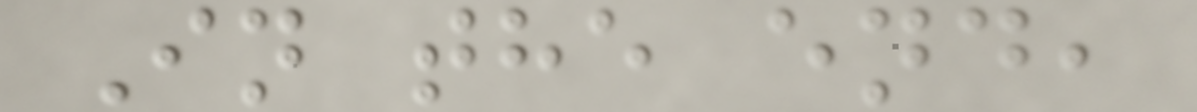In the end,
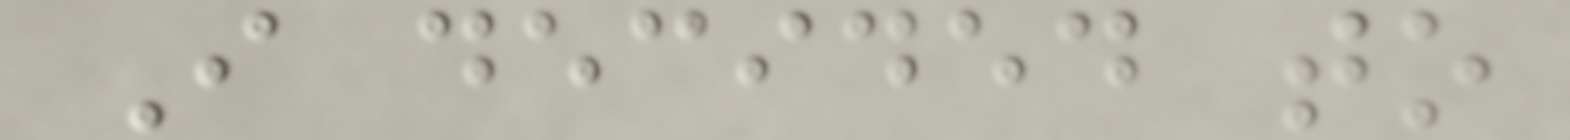I decided to
